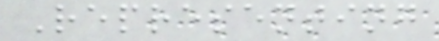Representing
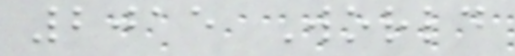2015 World
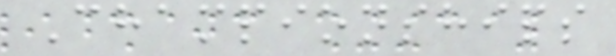Championships
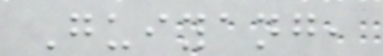Guiyang,
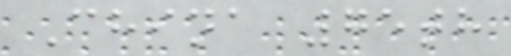China 75th
